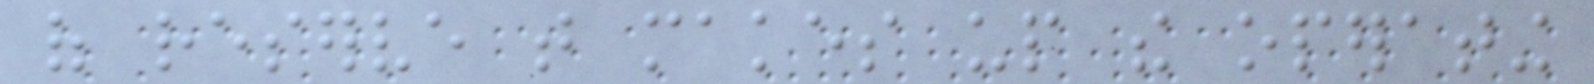of reserve that makes up the operating
